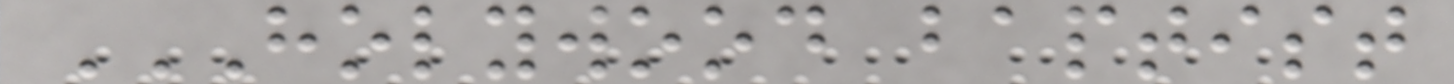HOLYWOOD BAPTIST
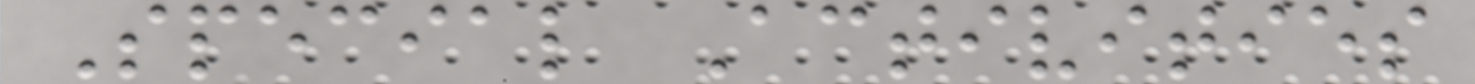Special Activities
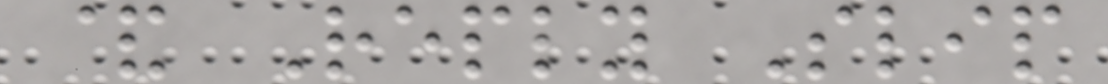& Reply Slip
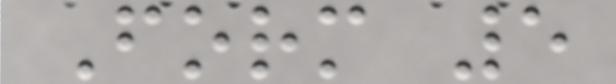Form 5
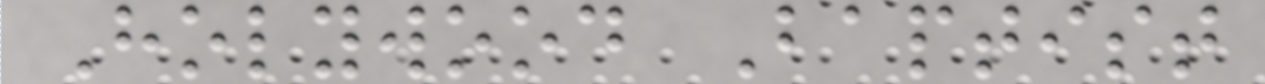Holywood Baptist
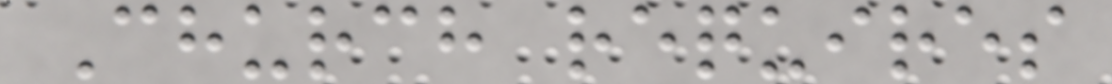Church requires
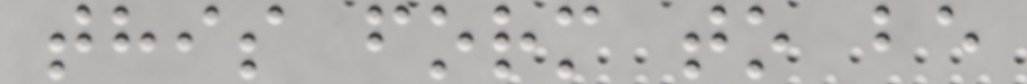this form to be
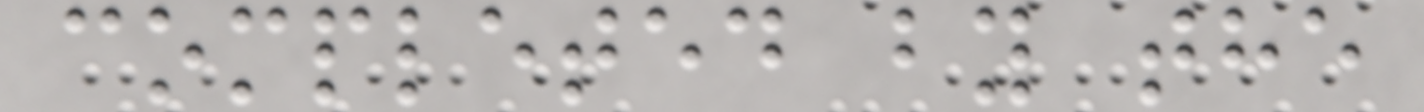completed by the
